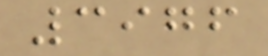3976
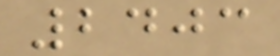2403
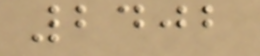2402
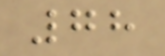78
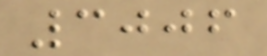3006
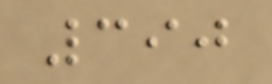390
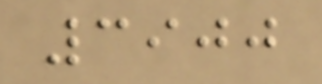3900
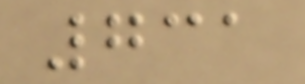731
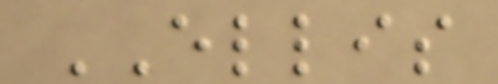ELLIS
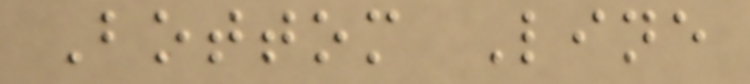Bottom Line
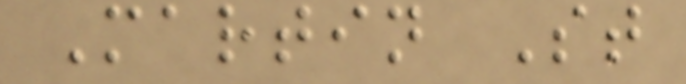Martin St
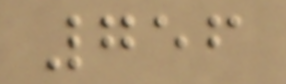756
